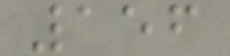156
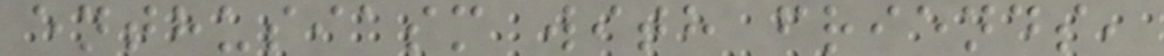enthusiasm with friends,
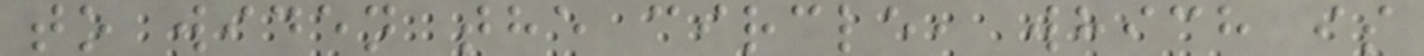to widen the circle, which is
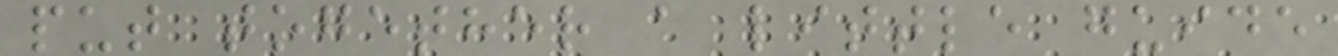put together a little guide
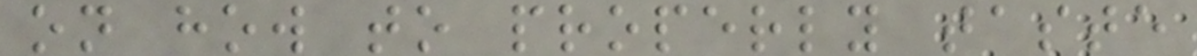on how to properly taste
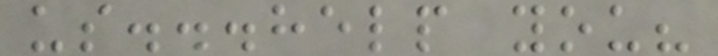us...help you?
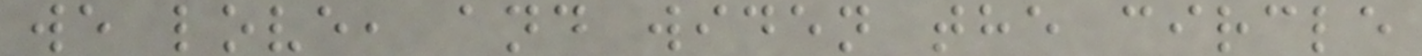we love, and widen the circle
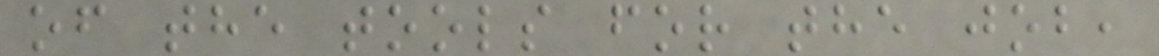of the tools for the job,
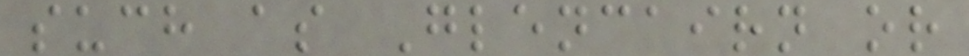such as Glencairn or
